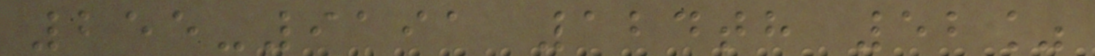255-9191 124th 52%
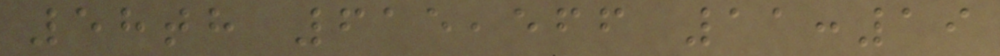58th 615,566 11:19
